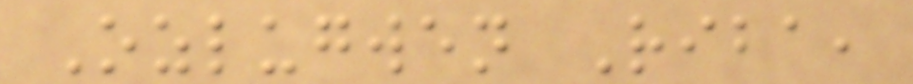Ozlugwen Riba,
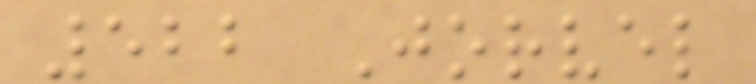522 Jorvel
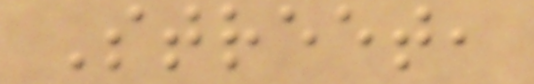Street,
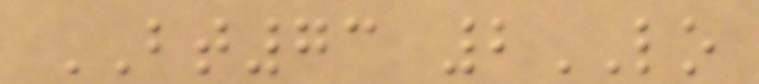BT73 2LO
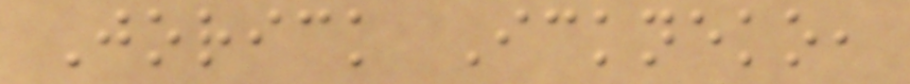Jorick Ickneko,
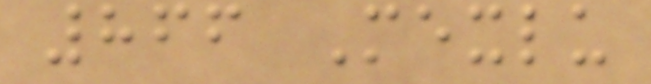866 Mexlu
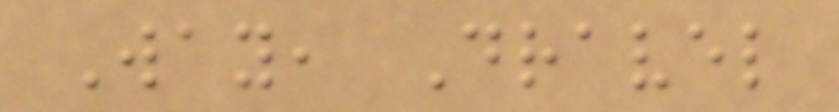Way, Dravel
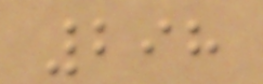298
